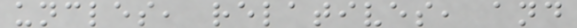uncles, relatives, and
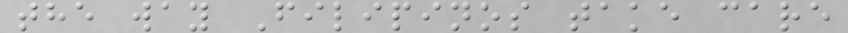the way Filipinos take care
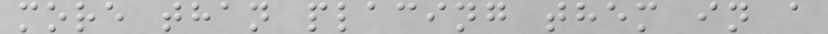more than placing them in a
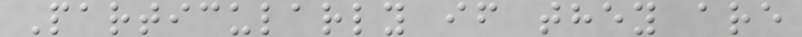Particularly if they are
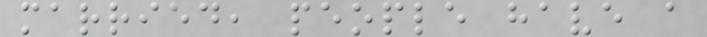married, people have a
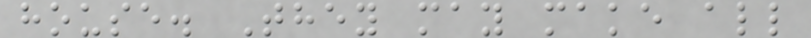house. They may make all
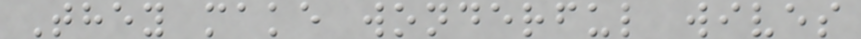They make wonderful wives
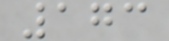173
